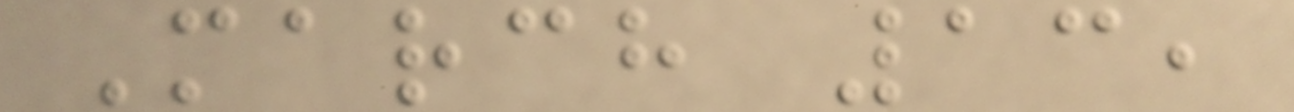March 13,
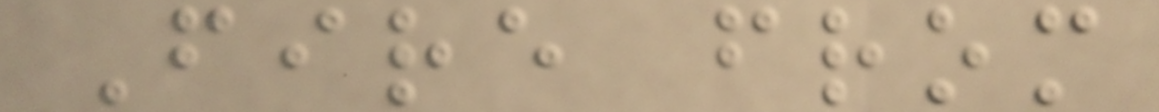Fire from
